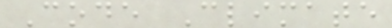Code Climate
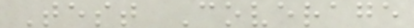Test Coverage
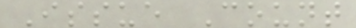Issue Count
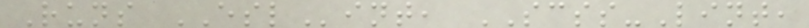Runs ESLint, SCSS-Lint,
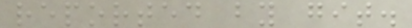reported by git.
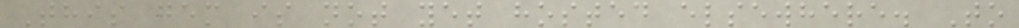This gem is not yet hosted elsewhere. To
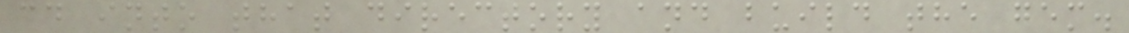cd into that directory and build the gem.
